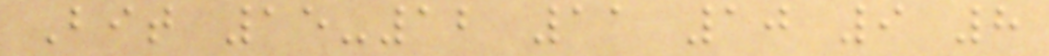Bit 15-12 11 10 9 8
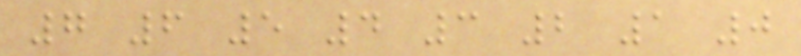7 6 5 4 3 2 1 0
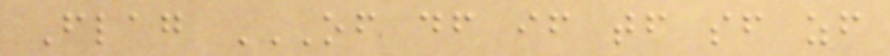Flag OF DF IF TF SF ZF
